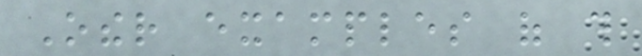Other examples of this
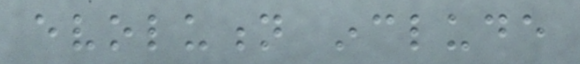evolution include
